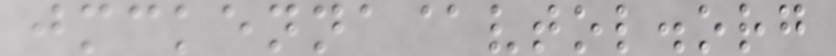jmckenna@vtol.org
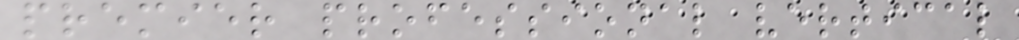premier professional vertical
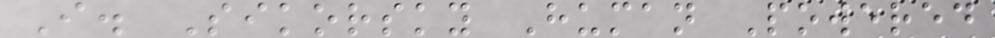I. Sikorsky Human Powered
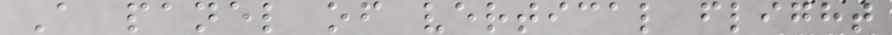A panel of vertical flight
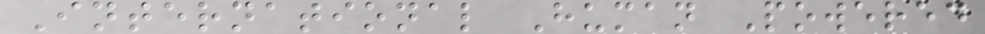International Human Powered
